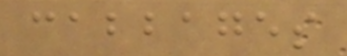cabbages
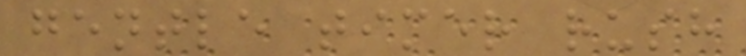gentle timer rush
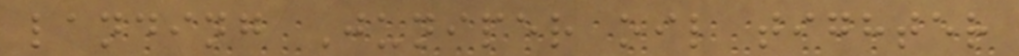landing Juniper oil tighter
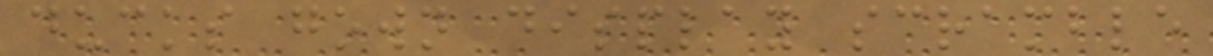ducks gown display scramble
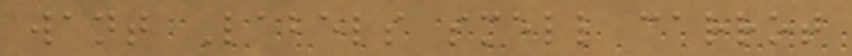want Labels smell carrot
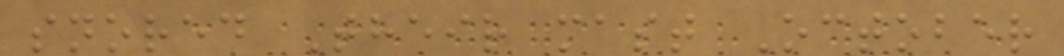snored Their mast October
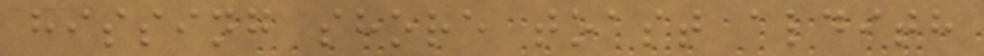hissing shore toast aldith
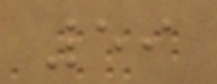59
